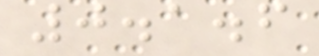0.1.6
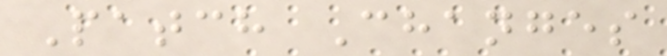Patch Changes
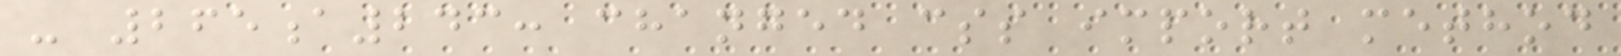- 265a243: changed css import method
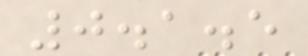0.1.5
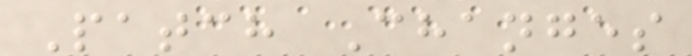Patch Changes
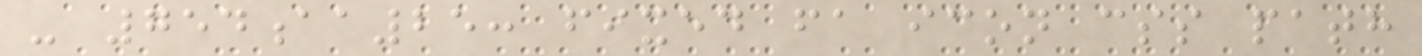- 754aa25: fixed fa icon css path
